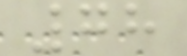78
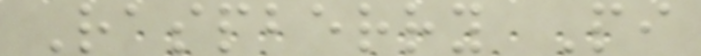Raspberry Pi
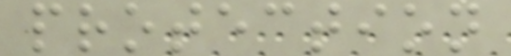protection
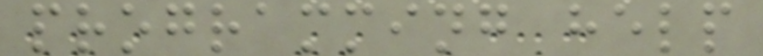programming help
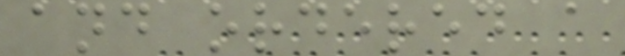and ordered a
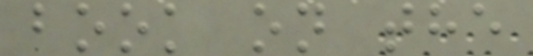book on the
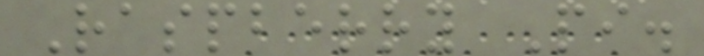Raspberry Pi.
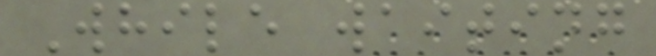While waiting
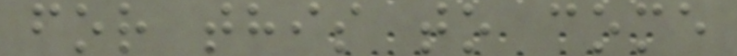for this to come
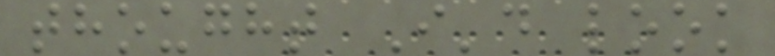thought I'd look
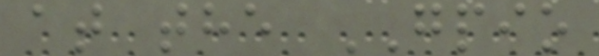at the GPIO
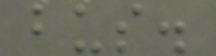bus.
